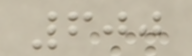600
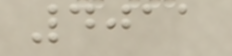4011
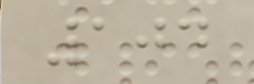104
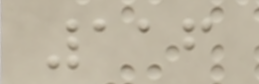116
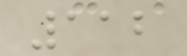112
